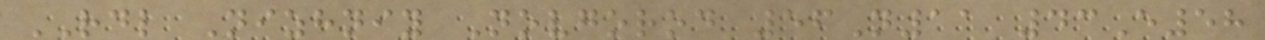RDL Nizhniy Novgorod 56N11 43E58
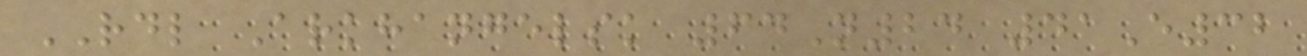RDL Arkhangelsk 64N24 41E32
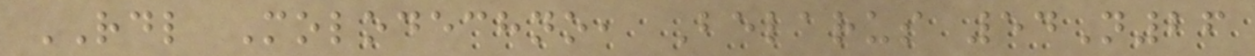RDL Molodechno, Belarus 54N26
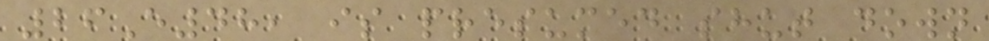26E48, is presumed shut down
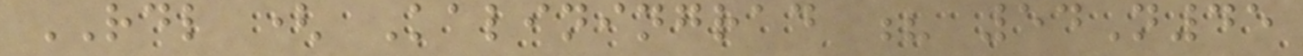RDL ( Kaliningrad ? 54N45
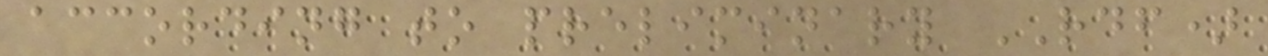according to preliminary RDF)
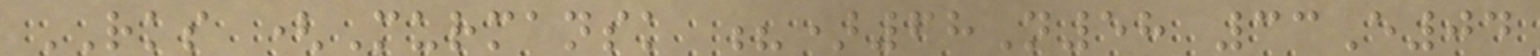RKS (Murmansk ?)68N58 33E04
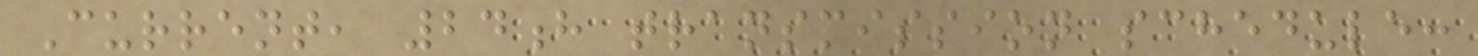Current, 24h transmission schedule:
